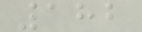182
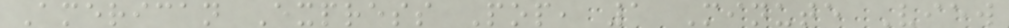American Express Pop, 1 Minute View
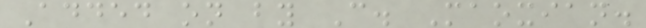Added on by C. Maoxian.
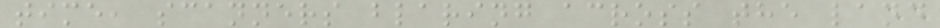time, scanners blaring across the land
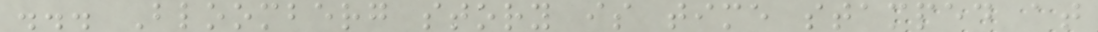... Bloomberg story is time stamped at
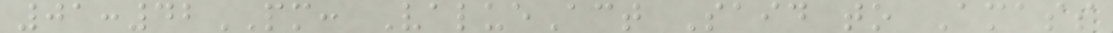01:42PM: ValueAct Said to Amass
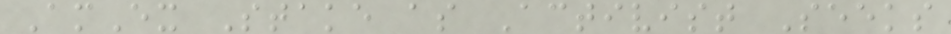AmEx Stake as Activist Seeks
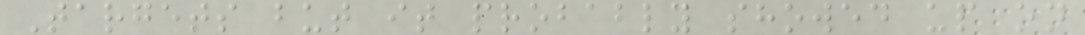Targets but it probably showed up on
